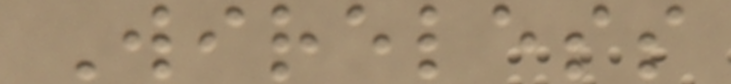Wireless
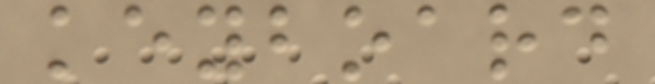keyboard
